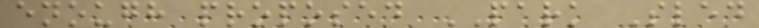enough proposed PARK Sled
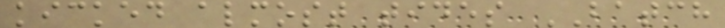kicked almost tides BATCH
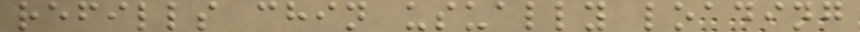refills chin usually loading
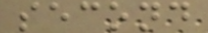second
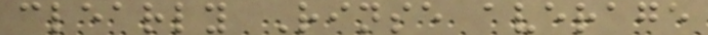clearly Rinse average
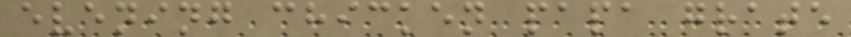evening chicken papa grate
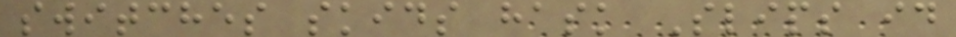switches skids hask Slips id
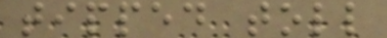tipped toll
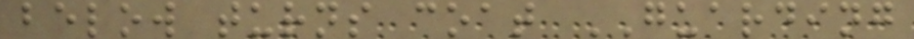below turns coat GUARDING
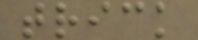trick
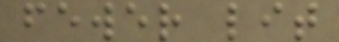fewer lit
